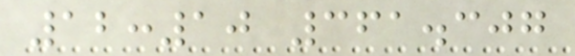12:10 361.307
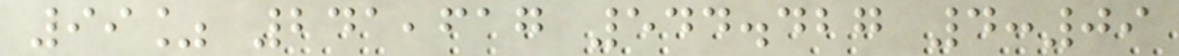99% 241,617 544.427 4:09
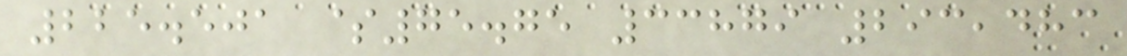225.501 $75.75 33879 293,483
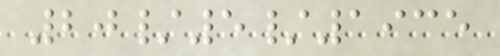20/5/1935
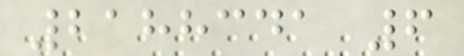2188341 6
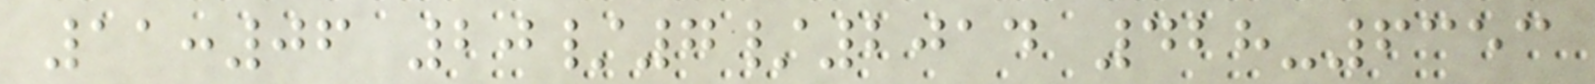11:06 20/7/2014 428-6353
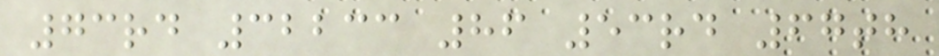73rd 32233 86 53rd 67th
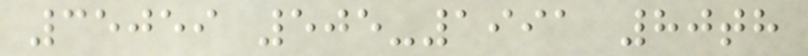35059 505-1991 80th
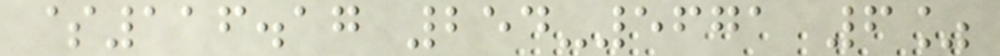$116.17 254-5671 6%
